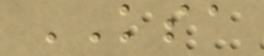KSA
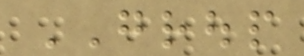GROUP
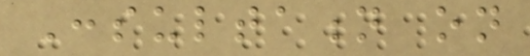Consultation on
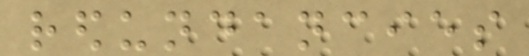redundancies
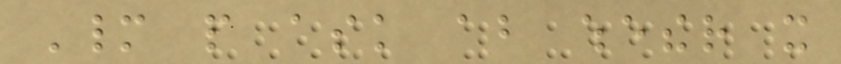Many people ask about whether it
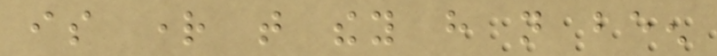is right that they have not been
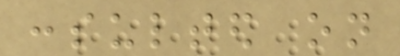consulted on
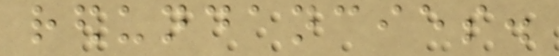redundancies.
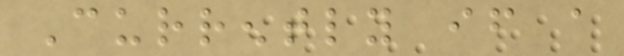Currently if a
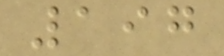197
